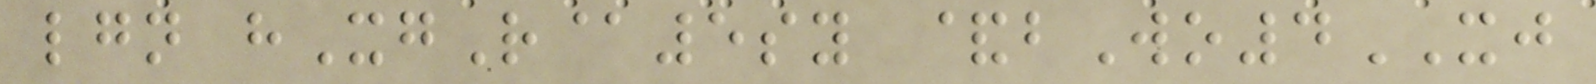lgn hXgR@5sy &bWo4XJ
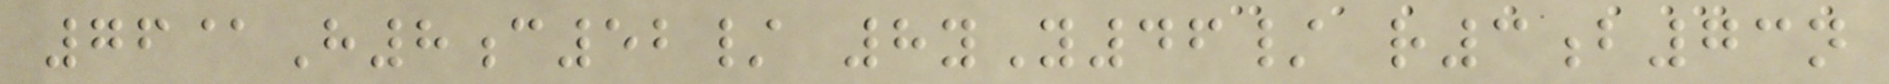76@H8c52/ 8yY46/ r3b73n
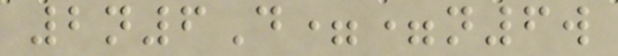2n6D==n6w
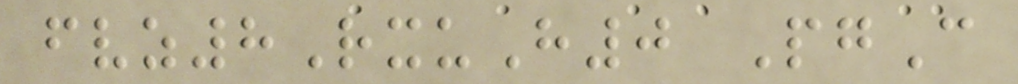fvz8RxuH0 PgC
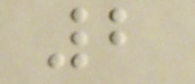2
